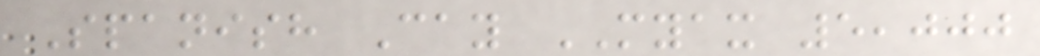Spanish Cay MYAX 5,000
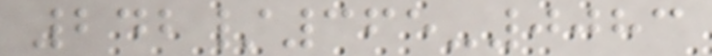242/365-0083
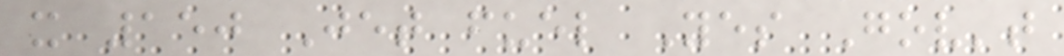x 150 Jet fuel Yes Gov't
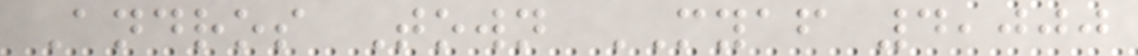Andros Town MYAF 4,000
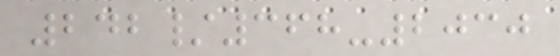242/368-2030
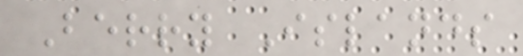Berry Islands
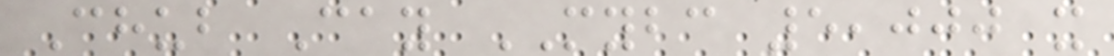Chub Cay MYBC 5,000 x
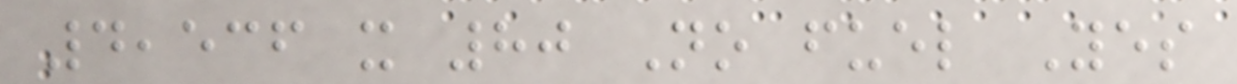4,536 x 80 No fuel Yes
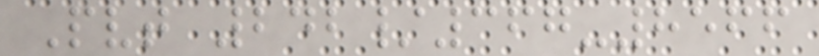Pvt 242/367-8566
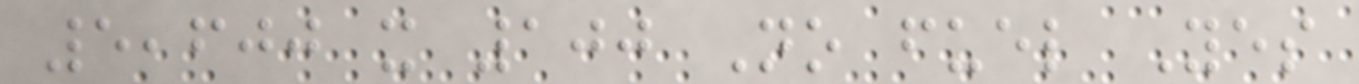5,600 x 100 No fuel Yes
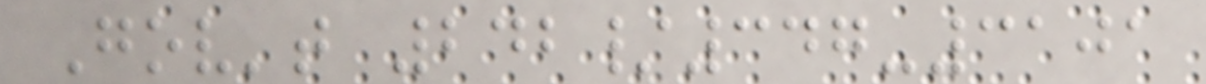Gov't 242/347-3101
